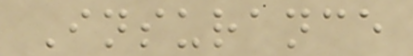Insurance
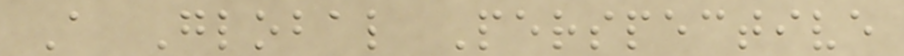A Global Perspective
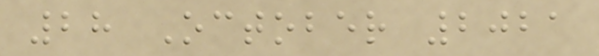28 October 2021
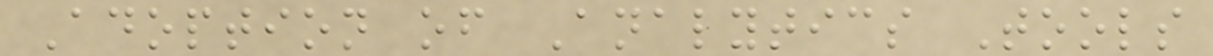Adoption of Analytics Tools
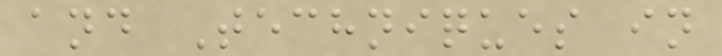and Techniques in
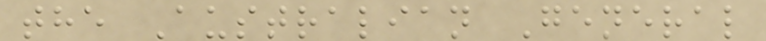the Australian General
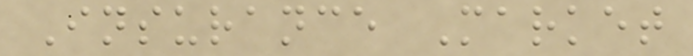Insurance Market
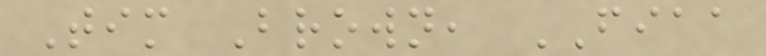Tim Brown, FIAA
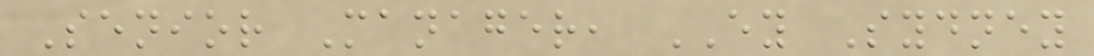Senior Manager, EY Sydney
